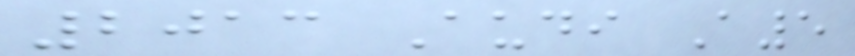2013 Audi A5
